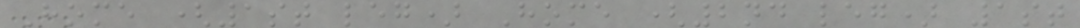Home (1st leg) Home (2nd leg) 1st
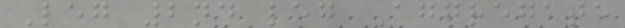Leg 2nd leg Aggregate
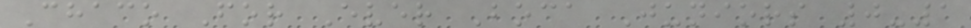Chaco For Ever Boca Juniors 0-1
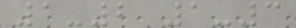1-2 1-3
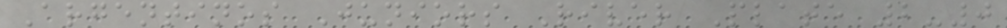Argentinos Juniors River Plate 2-0
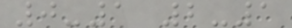0-1 2-1
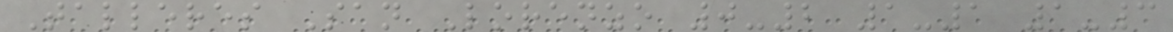Talleres San Lorenzo 0-2 1-1 1-3
